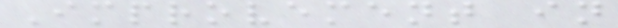Improvement in
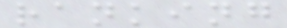ranking
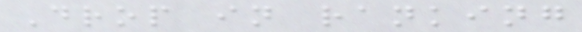Drop in ranking
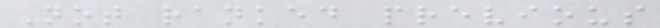Not ranked previous
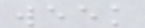week
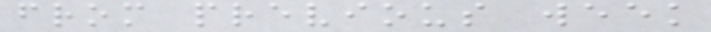from previous week
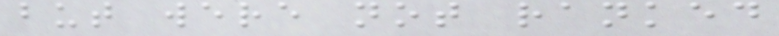but were not ranked
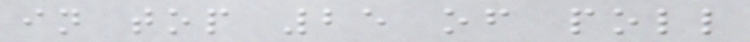in top 25 of poll
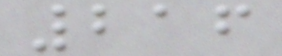216
